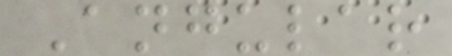Angular
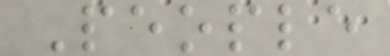People
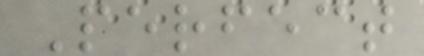Perfect
